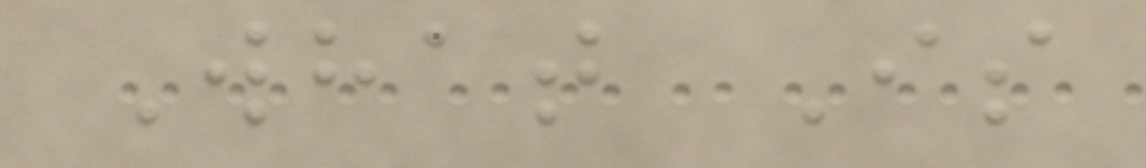What Is
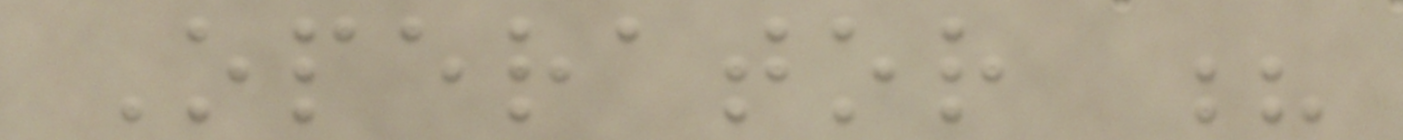Operator ?
